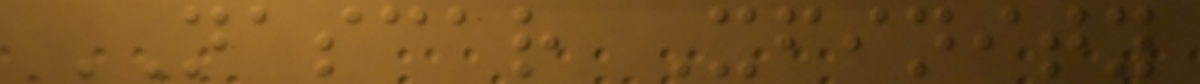NASCAR Xfinity
